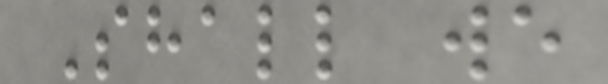Shall we
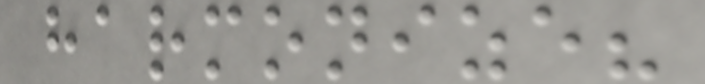harmonize?
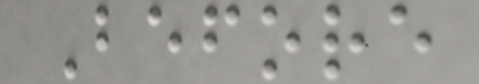Before
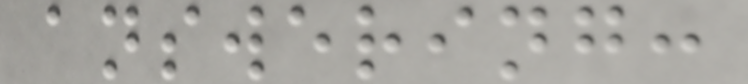answering:
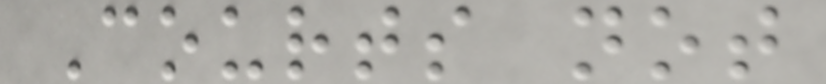Courts not
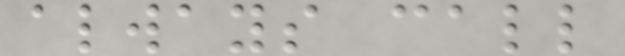always call
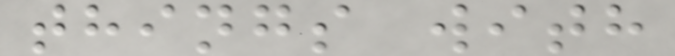things with
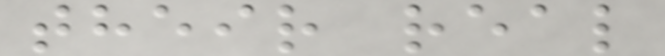their real
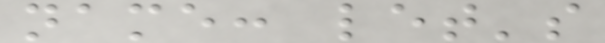name: let's
